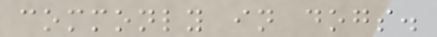commonly in dogs.
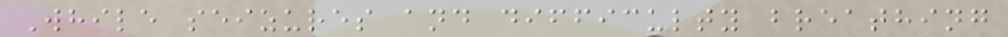While seizures and difficulty breathing
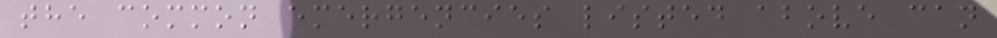the common emergencies listed above can
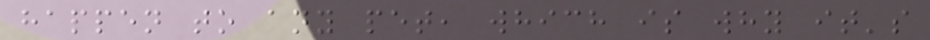happen to any pet, which is why it's
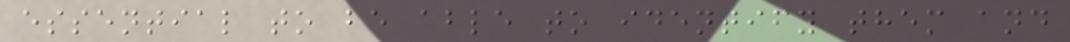essential to be able to identify them and
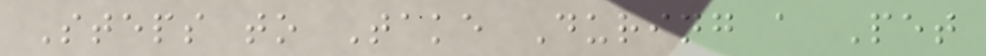Steps to Take During a Pet
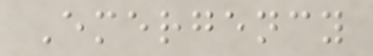Emergency
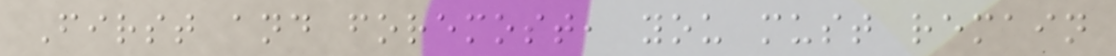First and foremost, you must remain
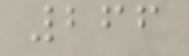266
